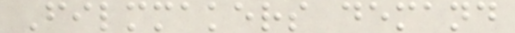Filmmakers demand
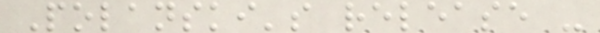Polanski's release -
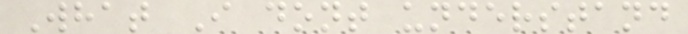What I dont understand
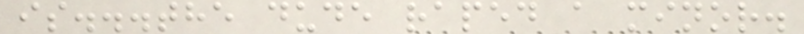is...the dude raped a minor.
